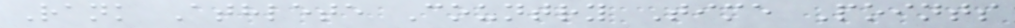Rank Athlete Country Time Points
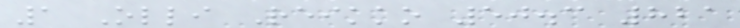1 Olli Reikko 50.3 821
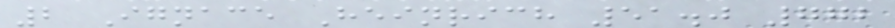2 Ignace Heinrich 51.0 772
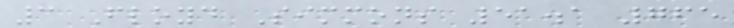3 Floyd Simmons 51.1 765
